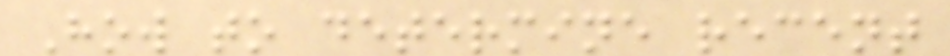How to determine recent
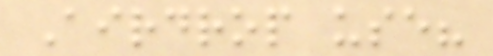Airdrop use?
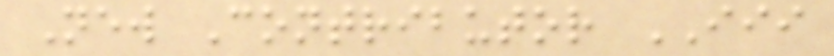New Contributor III
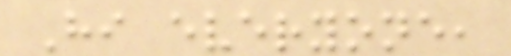Hi everyone,
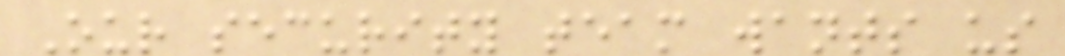Our security team wants us
